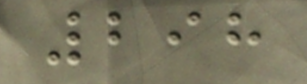298
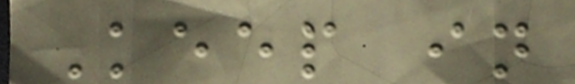Keep in
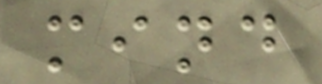mind
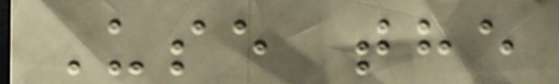Use the
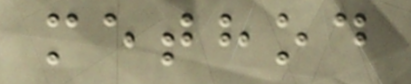method
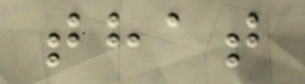that
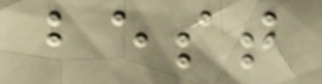best
